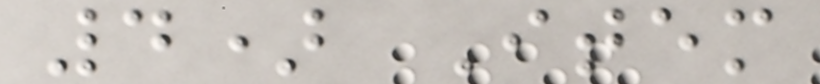4) Item
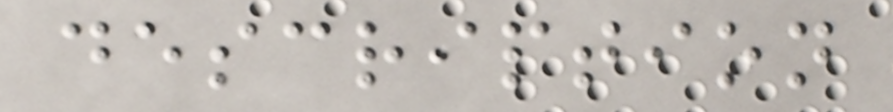description
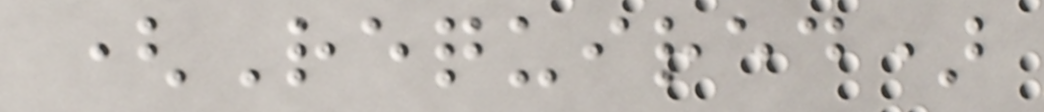(Required)
